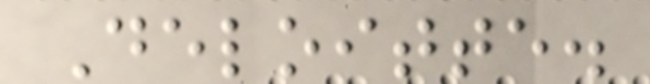Deloitte.
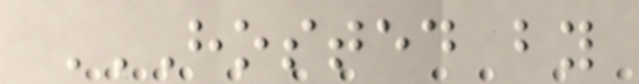HOSTED BY
